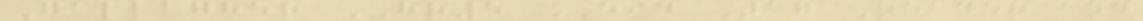Gallagher HR5 EID Tag Reader and
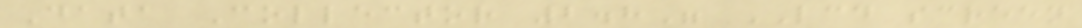Data Collector 2.8" LCD screen
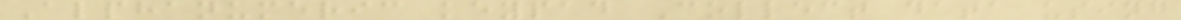Alphanumeric keypad Collect data using
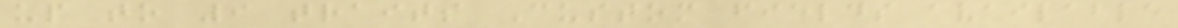up to 9 traits Custom fields available
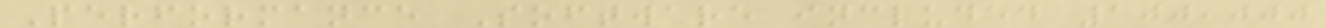Performance Software included 100,000
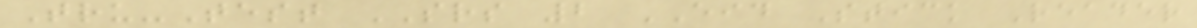Tru-Test SRS 2 EID Stick Reader
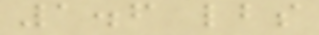1.6 lbs
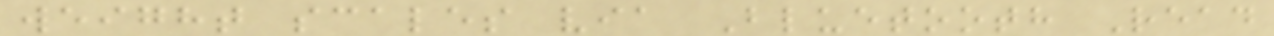weight scales via Bluetooth Read
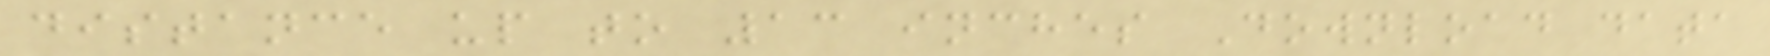distance up to 13 inches Download data
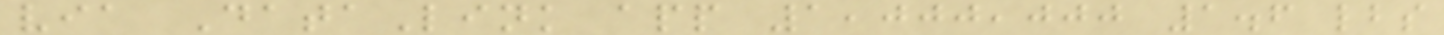via DataLink app 1,000,000 1.6 lbs
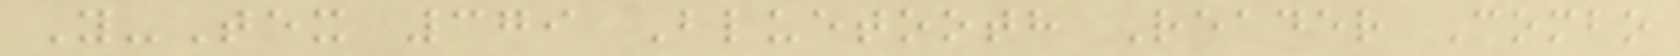Y-Tex 379 Bluetooth Reader Combo
